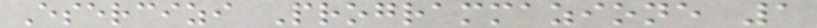Esercizi Programmazione 1
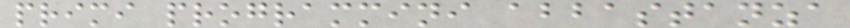primi programmini abbastanza
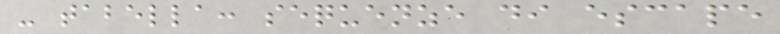- tabella: sequenze di escape
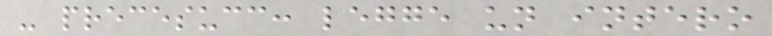- precesucc: legge un intero
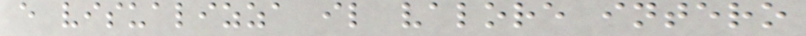e visualizza il valore intero
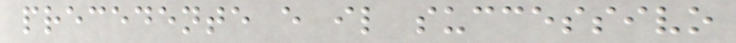precedente e il successivo
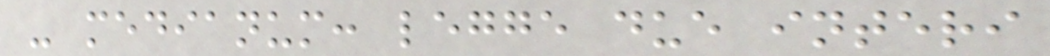- medianum: legge due interi
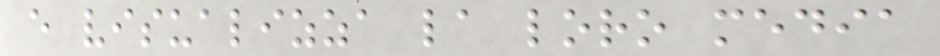e visualizza la loro media
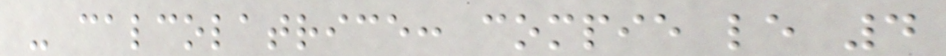- calcolatrice: compie le 4
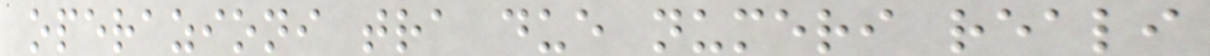operazioni tra due numeri reali
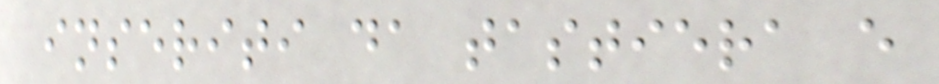inseriti da tastiera e
